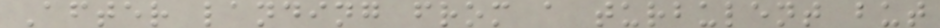After landing from a turbulent but
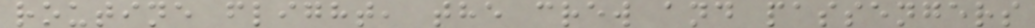routine flight, the crew and passengers
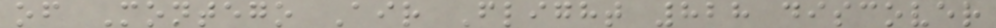of Montego Air Flight 828 discover
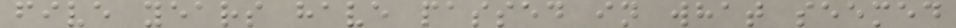five years have passed in what seemed
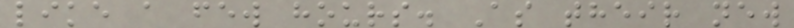like a few hours. As their new
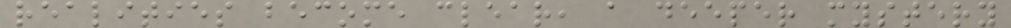realities become clear, a deeper mystery
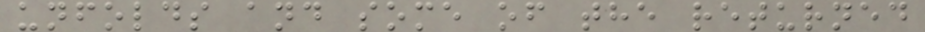unfolds and some of the returned
